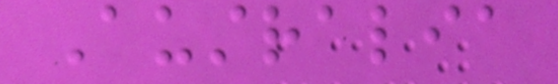Australia
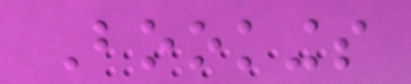Bookings
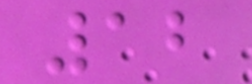12
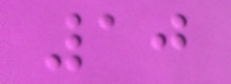10
